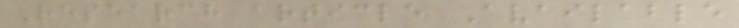Research article Available
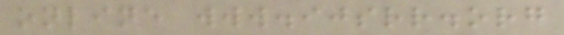online www.ijsrr.org
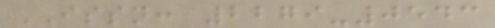ISSN: 2279-0543
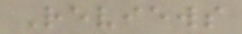Reviews
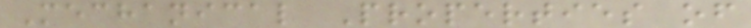Mechanical Properties of
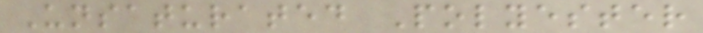Unsaturated Polyester
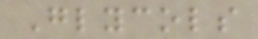Glycols
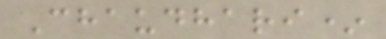Chaudhari*
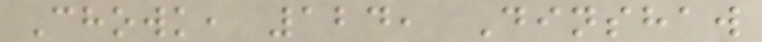Chowk, 124, Dinshaw
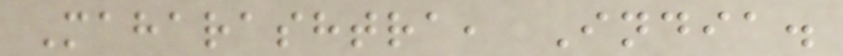Maharashtra, India.
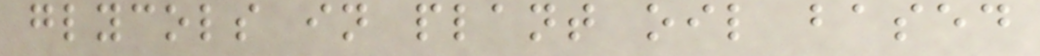glycols in plant oil based
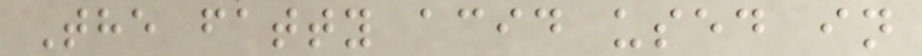The fatty acid used in
